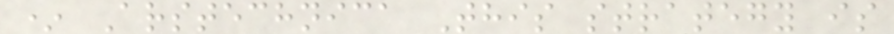* Arstechnica This strategy is
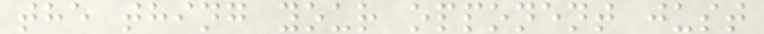the thing your opponent just
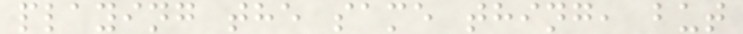playing the same thing, but
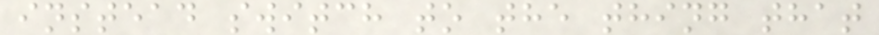instead switch to the thing that
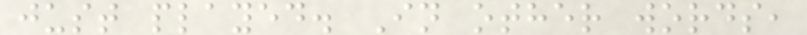just played. In other words,
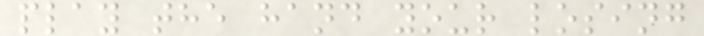play the hand your losing
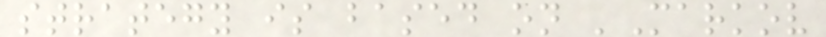strategy is based on 'Markov
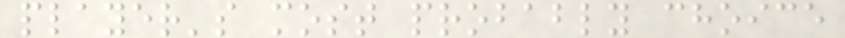player's most probably choice
